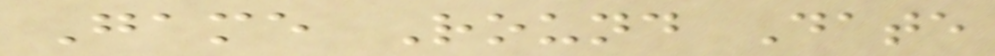Game Round Date
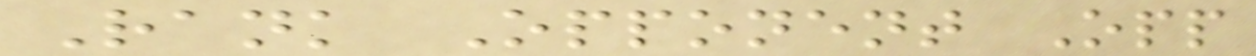Rank Opponent Opp
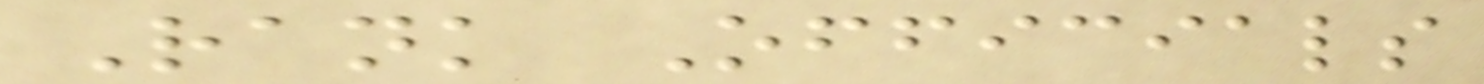Rank Officials
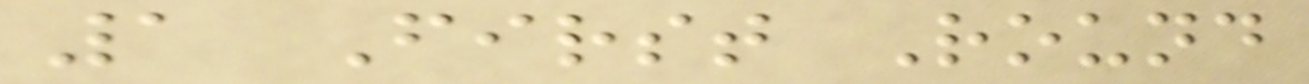1 First Round
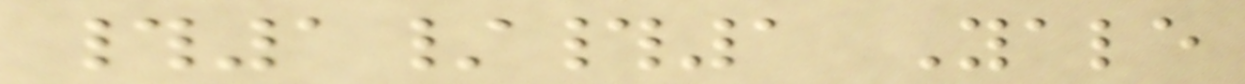#1/#1 Yale
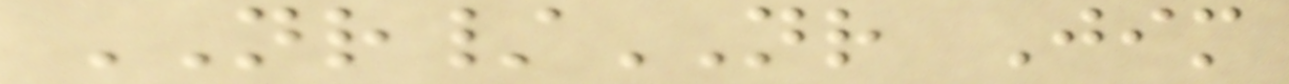NR/NR Jim
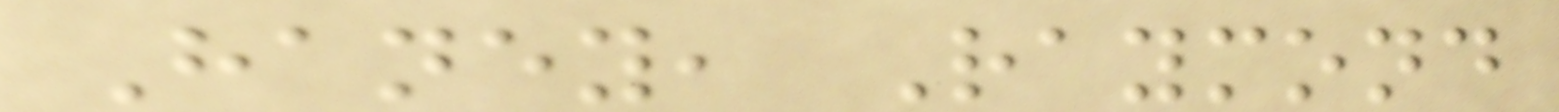Haney, Raymond
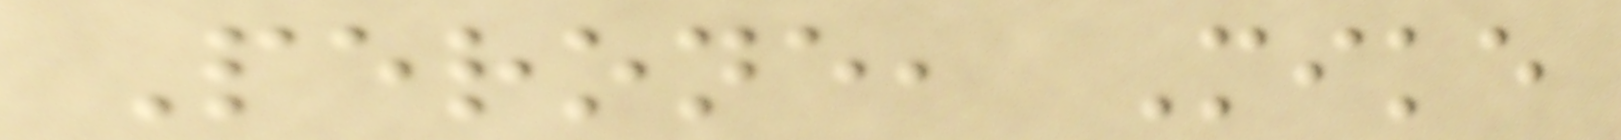Perone, Mike
